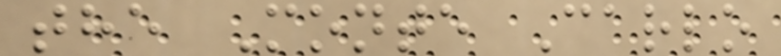the Monte Carlo
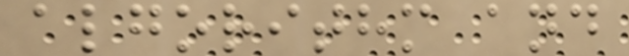algorithm and
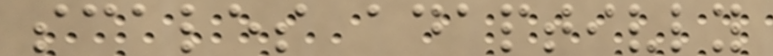scales adaptivly
